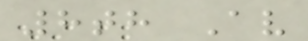8th Av
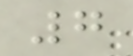7
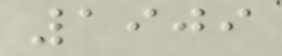1909
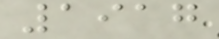1917
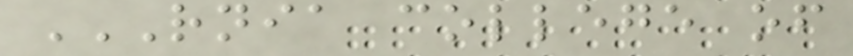RNIA COLLEGE OF
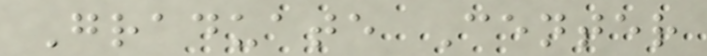Graduate Center
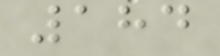184
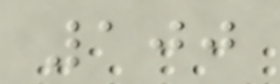100
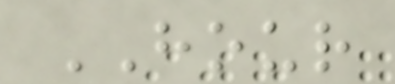HOUR
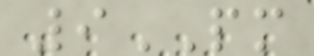9PM
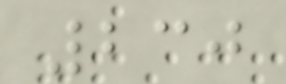230
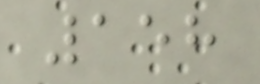158
